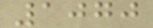1070
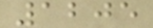1205
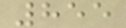855
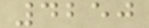4250
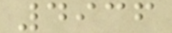4936
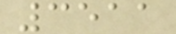3511
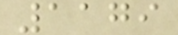1179
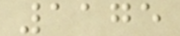1175
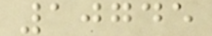10745
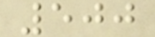500
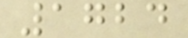1724
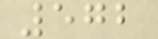572
